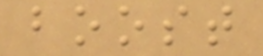boost
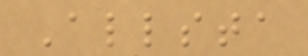Allsta
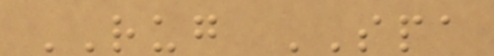RUG SPA
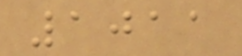1011
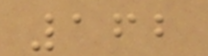162
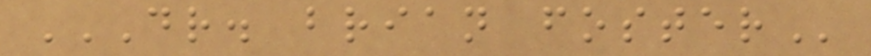DR. BRIAN FOSTER
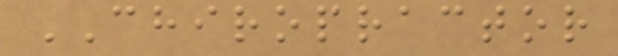CHIROPRACTOR
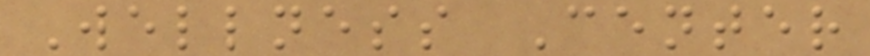Wellness Center
